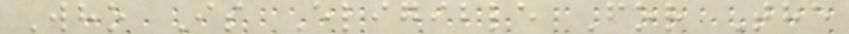Who Is Eligible For The
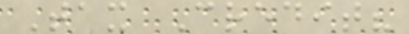Tax Credit?
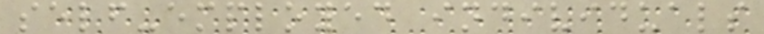self-employed individuals
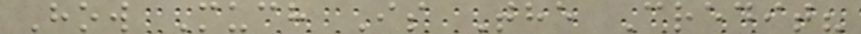How Much Is The Credit?
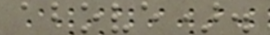above).
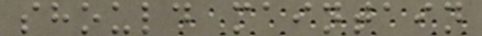should maintain
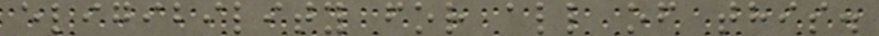eligibility for all of this.
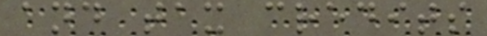and tax credits
